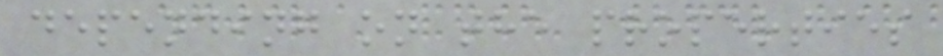depending on the properties
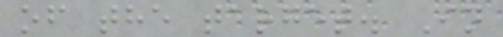of the target. In
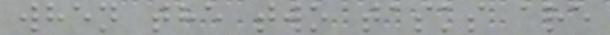when the two tasks are
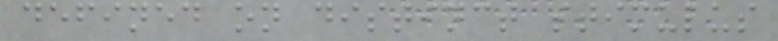defined on distinct stimulus
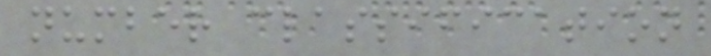number classification
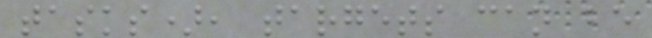tasks), targets can be
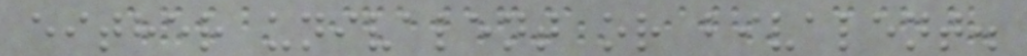either univalent or bivalent.
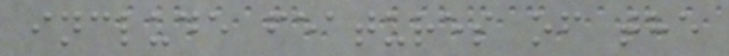include features of the
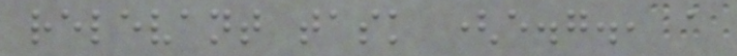relevant task (e.g., a
